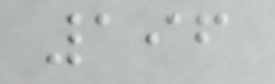196
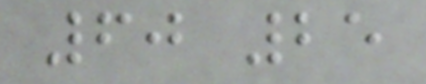60 25
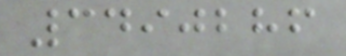3490286
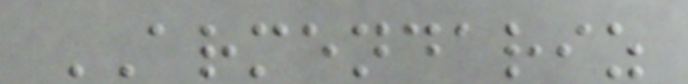ARMENDARIZ
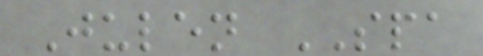Julen SPA
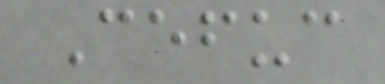Cefuc
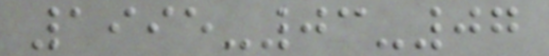1995-03-07
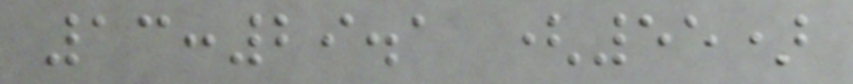13:29.1 (55)
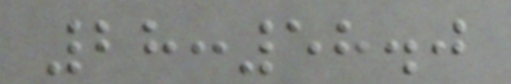28:58.0
